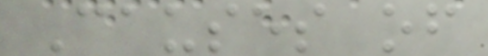Causes of
